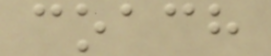coach
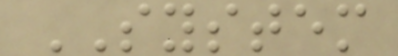SYSTEM
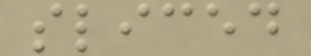sliced
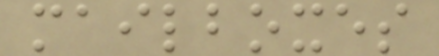mailboxes
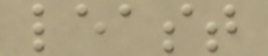least
